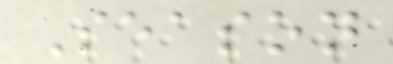Season
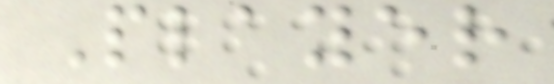Player
